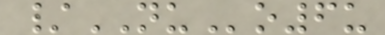/NUo6u
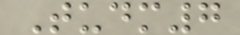Tudm7
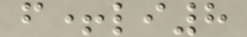f+li8
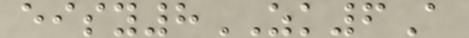eisy8ZK6A
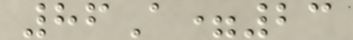86A=23
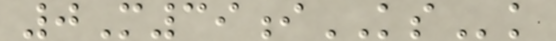0M39iKSk
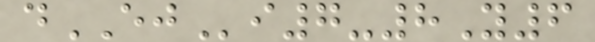dEJi7-8Y6
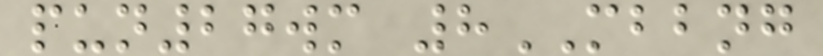pun27wm 8MBBNG
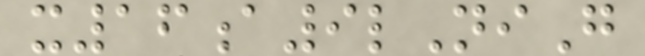x16a9lNiG
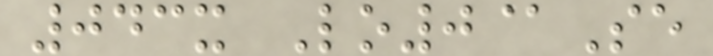043x Lo0@Se
